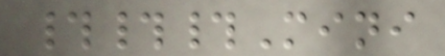###Mini
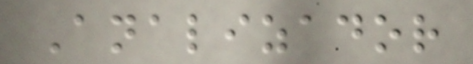Analizador
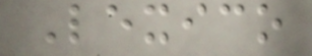Lexico
